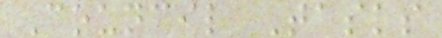Council Tasks
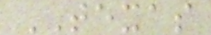TEXAS
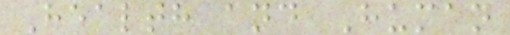Health and Human
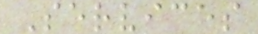Services
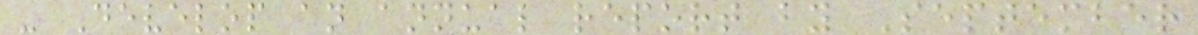- Develop an annual report by September
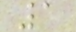1
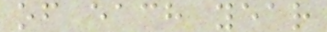of each year
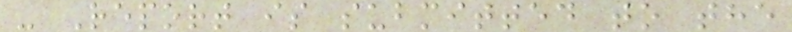- Report is submitted to the
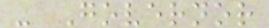- Governor
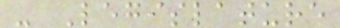- Legislature
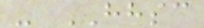- HHSC
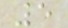5
